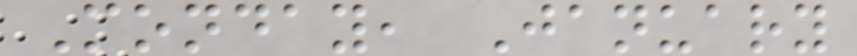Monday, January
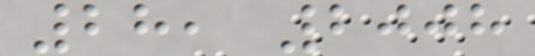28, 2008
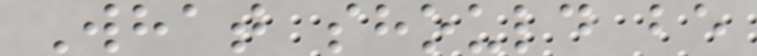What should be
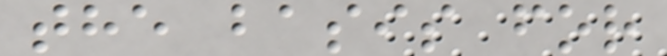the basis for
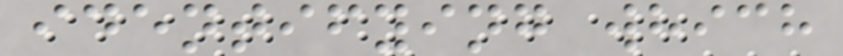identifying which
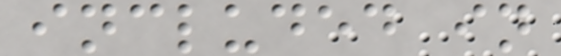included in
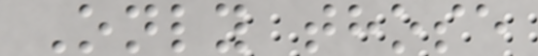Only those
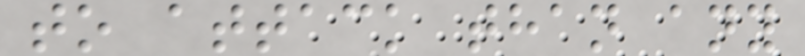to attack than any
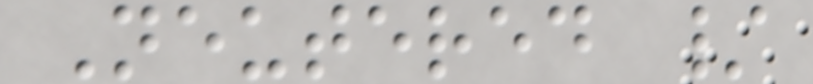Neutered /
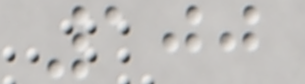100
